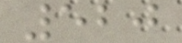520
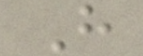H
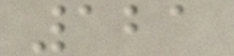121
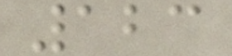123
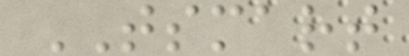TSMART
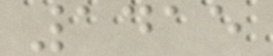1415
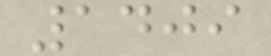1409
